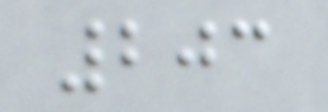203
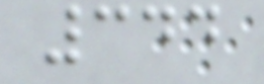344
